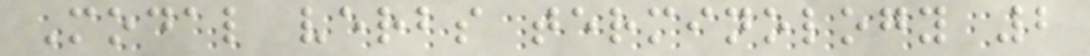Modal verbs terminology 2
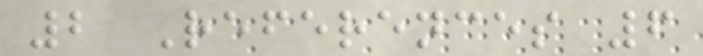2 References 6
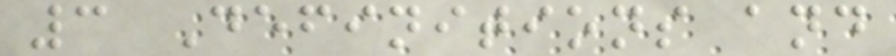3 Definitions and
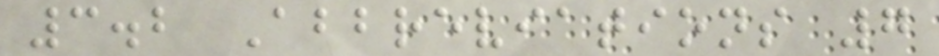3.2 Abbreviations 7
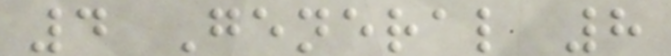4 General 8
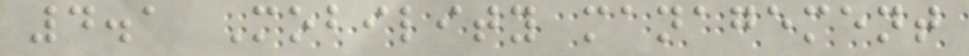4.1 Mobility management
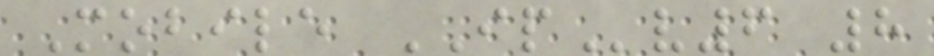Mobile IPv6 8
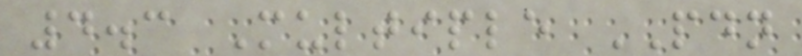4.3 Multiple PDN
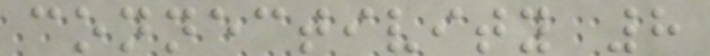connectivity 8
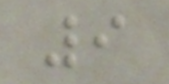9
